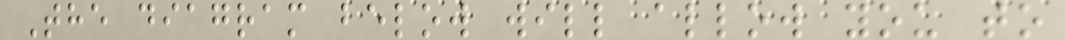The diagram below will allow you to
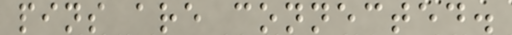pins are connected.
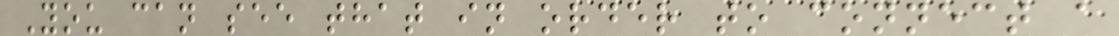You can see that in order to connect a
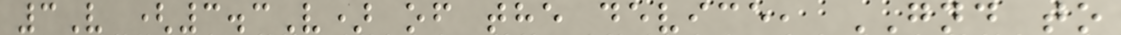3V (3.3V) of the device, GND to
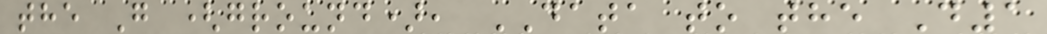the G (ground), DATA to the D1
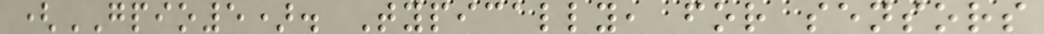(GPIO5). Typically, for sensors
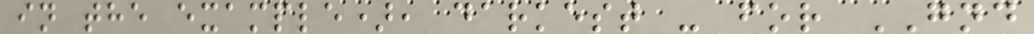in the example), darkest - for GND
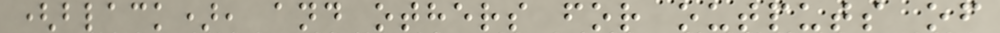(black), and others for outputs of
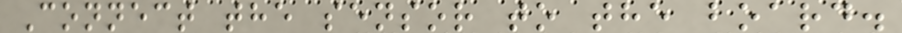Connect the sensor to the board.
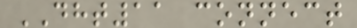DHT11 connect
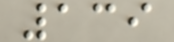139
